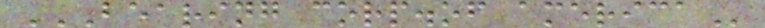BEARING CORP.OF AMERICA
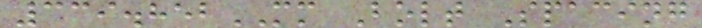339.852MM Bolt Spacing
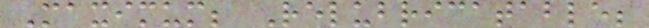Maximum; Relubricatable;
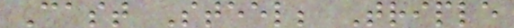Cast Steel; Triple
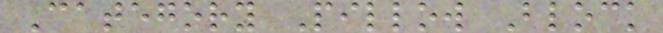Category Pillow Block
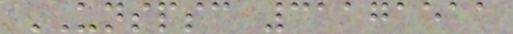UNSPSC 31171511
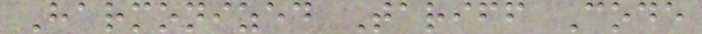Harmonized Tariff Code
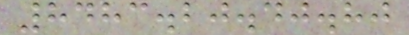8483.20.40.80
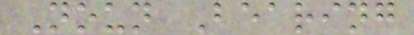Noun Bearing
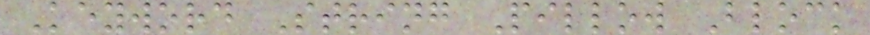Keyword String Pillow Block
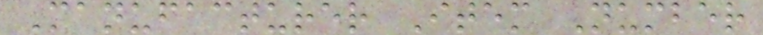Manufacturer Item Number
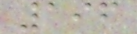196
